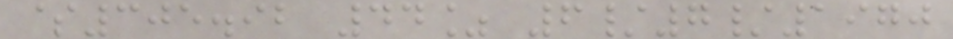$305.92 44% 6/7/1970
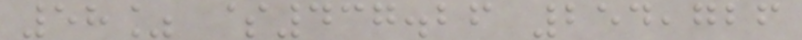58% $437.26 254,726
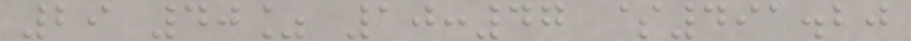29 40% 10:47 $491.20
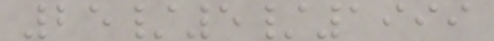25/5/1999
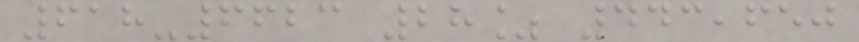618-6623 28% 443,650
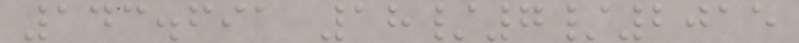143.691 18/7/2015
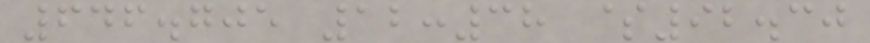646.705 12:38 $92.30
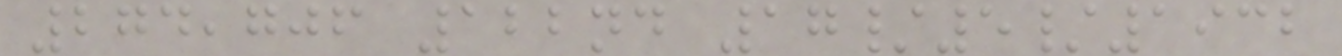274,706 122nd 17/5/1932
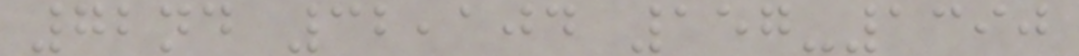72nd 32,104 157-1390
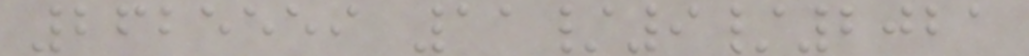2625559 11/9/2021
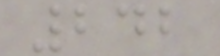242
